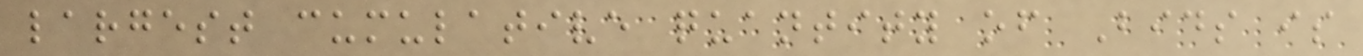largest cumulative quantity of Bids is
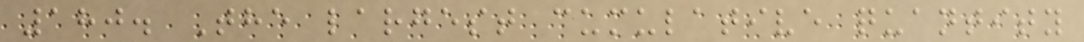180. The largest cumulative quantity
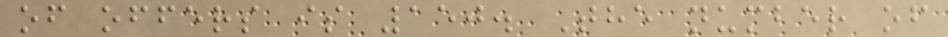of offers is 150. The number of
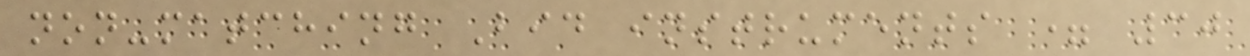non-matching Bid instruments = 30
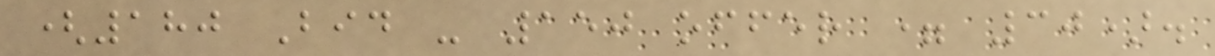(180 Bid - 150 offer = 30).
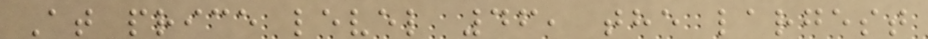At price level 46, the largest
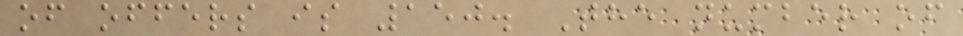of offers is 150. The number of
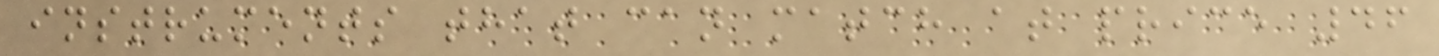instruments that can match at price 46
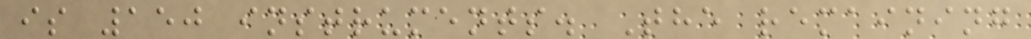is 150 instruments. The remaining
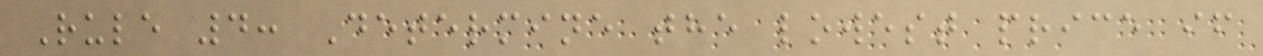Rule 4: Determine the lowest price if
